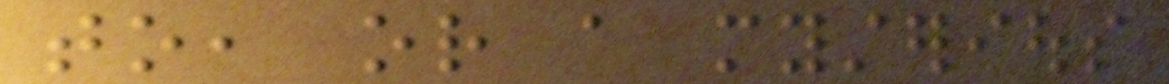to, or a mysterious
